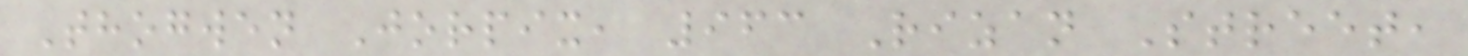Thogwen Jorpix, 963 Rizan Street,
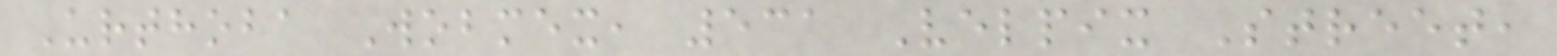Urthoba Wobmex, 531 Velpix Street,
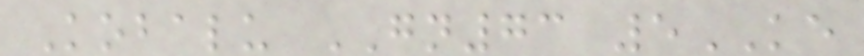Kobalu GN73 5KE
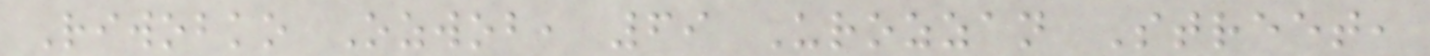Riwobko Ozwob, 69 Urozzan Street,
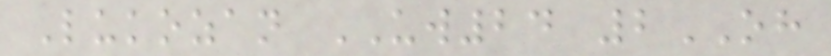Lukozan UW24 2OH
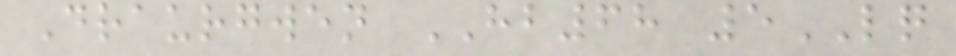Draurgwen HB68 5LQ
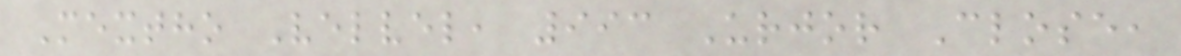Mextho Velvel, 993 Urjor Close,
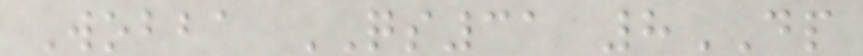Wobba QS31 8DP
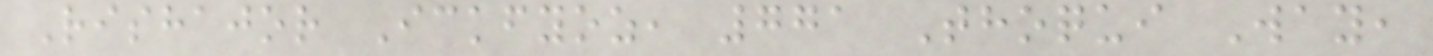Rishajor Ickfyoz, 771 Thoqui Way,
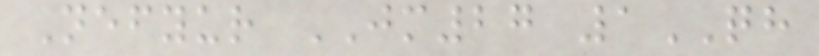Nefyur JM27 1QH
